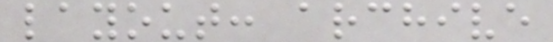layout: archive
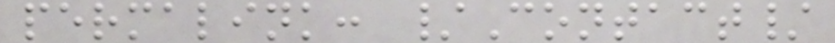permalink: /Contact/
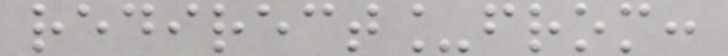redirect_from:
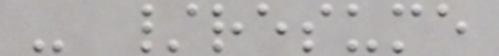- /resume
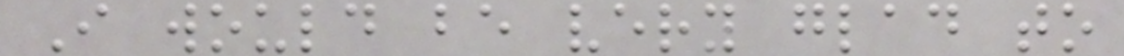I would be very glad to
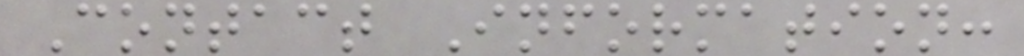Contact Information:
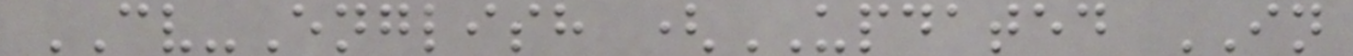CV-English (UPDATED IN
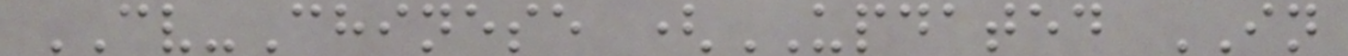CV-Chinese (UPDATED IN
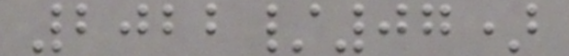2022/07)
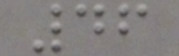46
